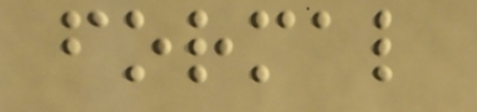formal
